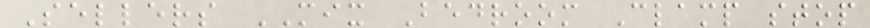Sellers MIX Bedroom Clamp stop
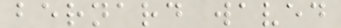bernard waved
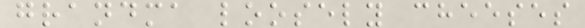grandma loosely cheeses
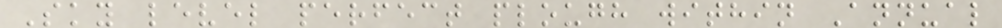Sky level perfect plough within Annual
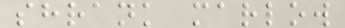shrank marlow
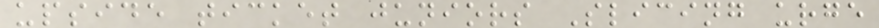upside ticket juniors Slicing urge
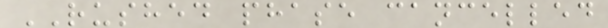RUSHED phase cancelled
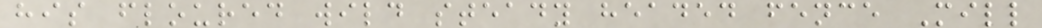his floured wild steady headed fence Mill
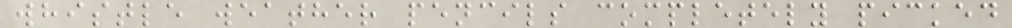whistle weather pencils completely picked
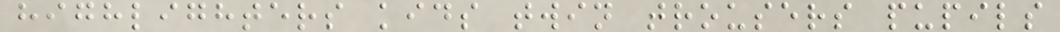highlighters kids twin trousers pupils
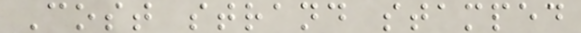Cost strand stamped
